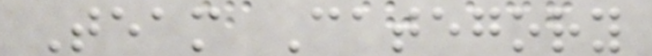Team Category
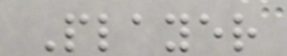Player
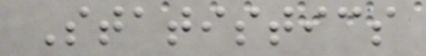Statistics
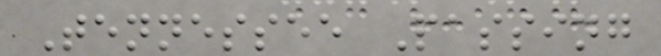Tennessee Passing
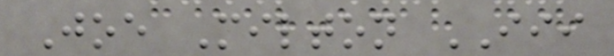Joe Milton III
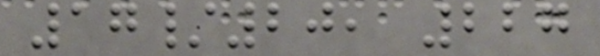17/20, 227
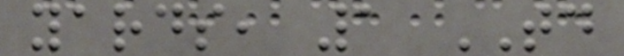yards, 1 TD
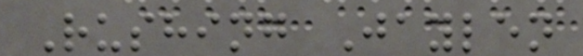Rushing Jaylen
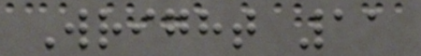Wright 11
